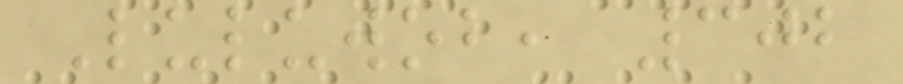Luluwob, 302
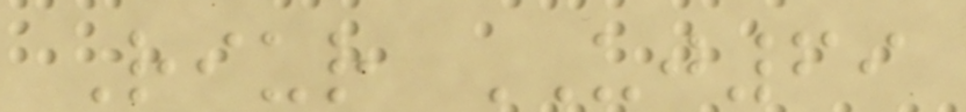Riur UJ69
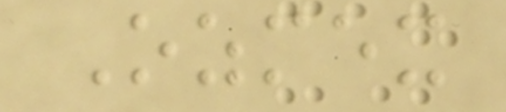Ozmex
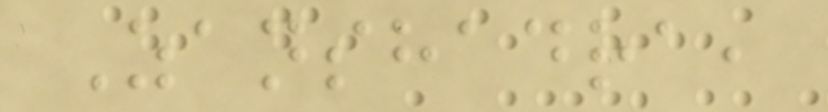Zanshadra,
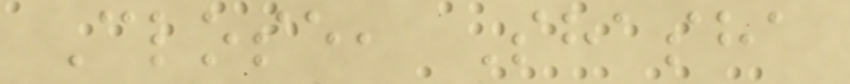Close, Shasha
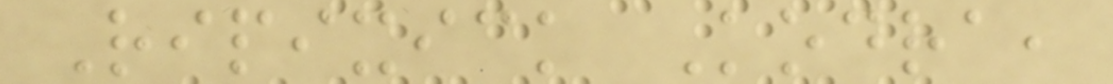Ripixick Kodra,
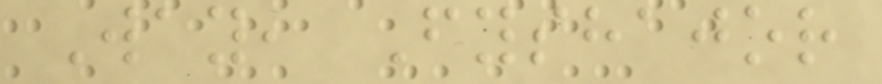Way, Fyshajor
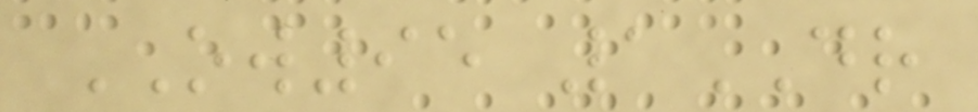OW95 1DR
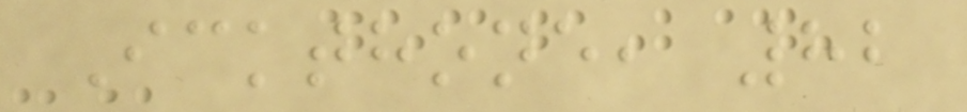Ickthone, 82
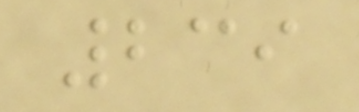239
